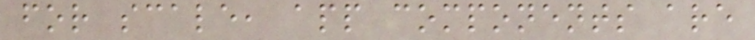for scale, app components are
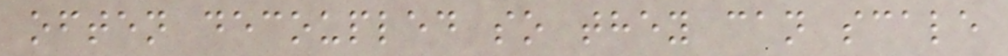often decoupled so they can scale
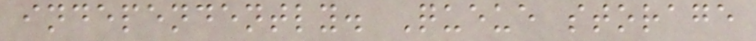independently. Queue storage
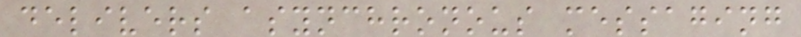delivers asynchronous messaging
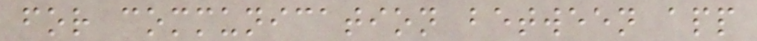for communication between app
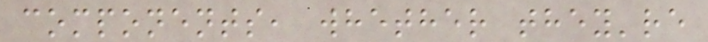components, whether they're
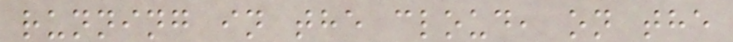running in the cloud, on the
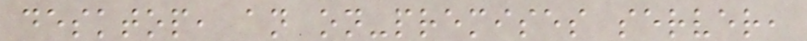desktop, an on-premises server,
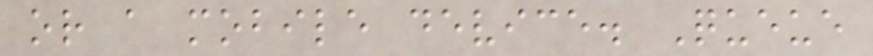or a mobile device. Queue
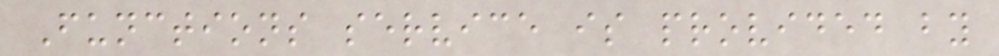Functions service is provided by
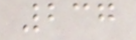237
